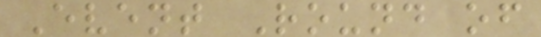Event Round of
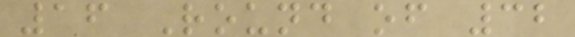16 Round of 32
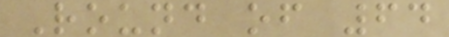Round of 64
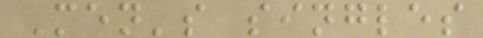Men's singles
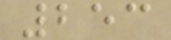253
